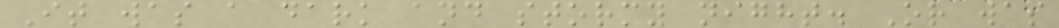It was a dark and stormy night. Or was
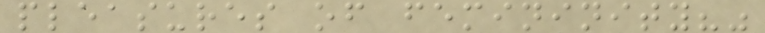pleasures of femininity?"
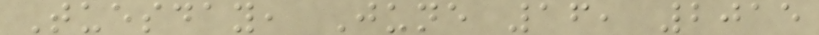Tuesday, June 16, 2015
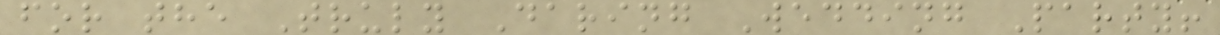for the Truly Daring Wedding Party!
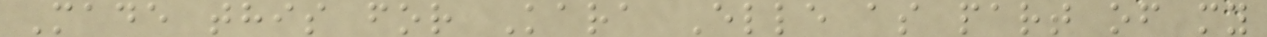Made this for Kara Elle as part of my
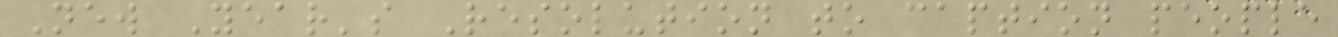New Year's Resolution to caption people
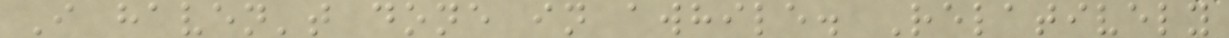I haven't done in awhile. Relatively
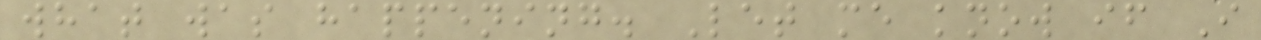what was happening. Let me know if I
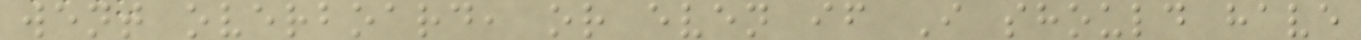went overboard, or even if I should have
